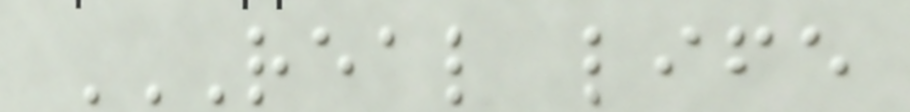REAL LIFE
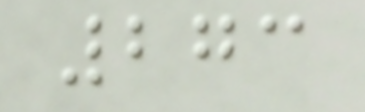273
